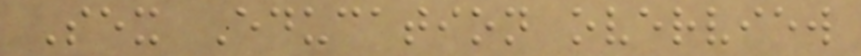Sex Education overview
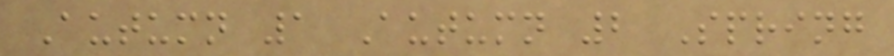Autumn 1 Autumn 2 Spring
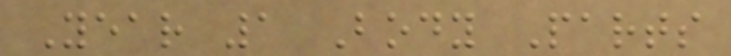Year 1 Body Parts
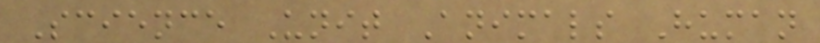Science Unit Animals Human
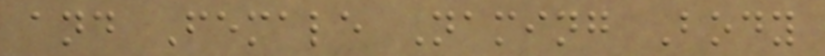and Female Naming Body
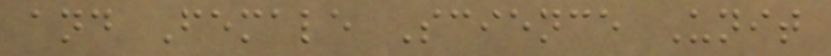and Female Science Unit
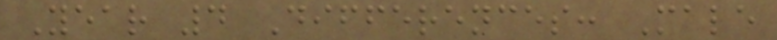Year 4 Differences: Male
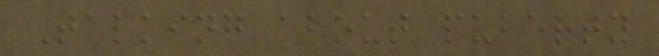Talking about puberty
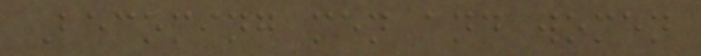Becoming men and women
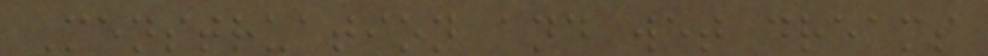Menstruation and wet dreams
